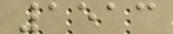1513
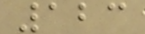123
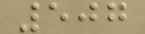507
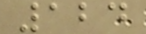124
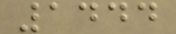1444
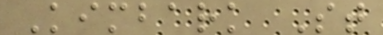Kimbark St
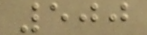500
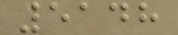5148
